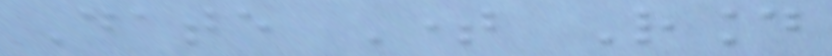Date Time Round
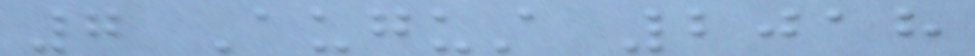7 August 2018
